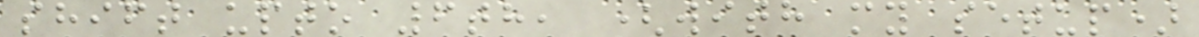shift upto 6th, (with my setup)
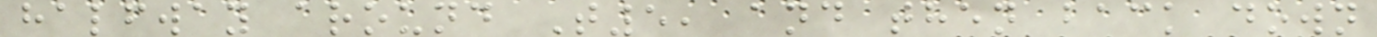halfway around T5, and then back down
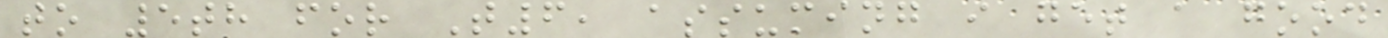to 5th for T6, assuming i get a good
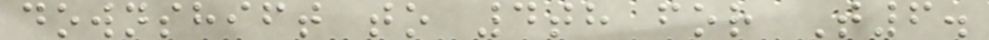downshift to 4th for T6.
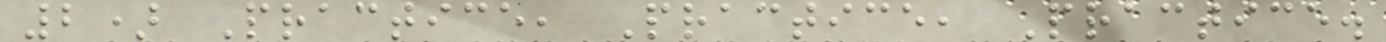2) Practice, Practice, Practice.
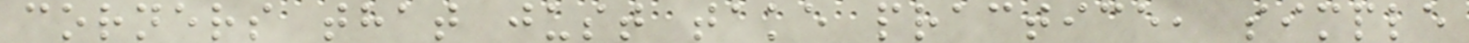corners that just take practice, simple
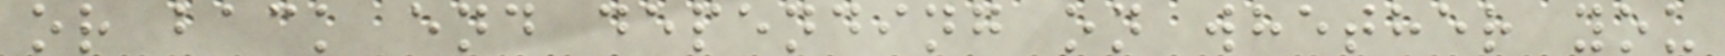or back end depending on whether you
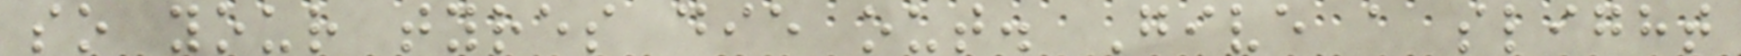so your tyres die out. Give a slight
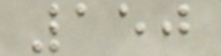150
